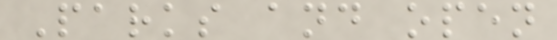Parks and open
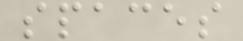spaces
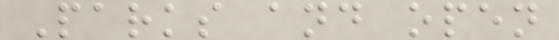Parks and open
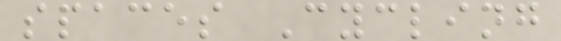spaces Cycling
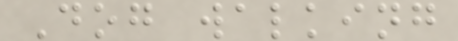Dog walking
